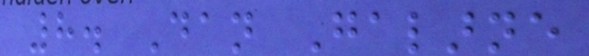8. Dan Galarne
